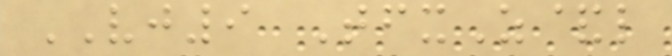VJ9 TfxZ&l
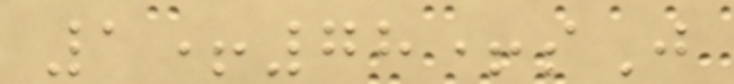1+78+sJ
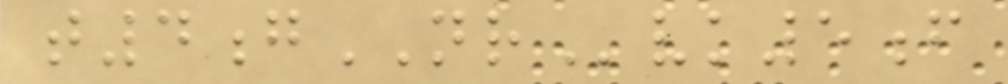t4gNRvk5f
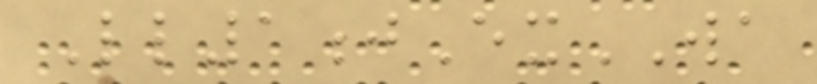Ll1jExWA
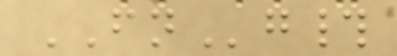FNg#
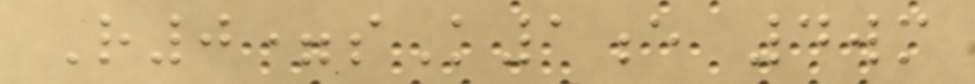R0=sK1e 4wm
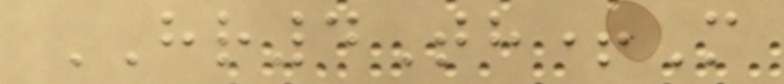HR4Th+M
